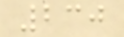230
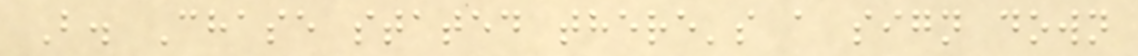B. Chase stated there's a sign down
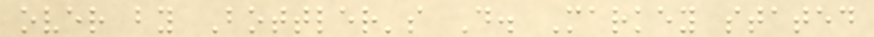over by Bottler's D. Markey stated
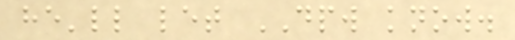he'll let DPW know.
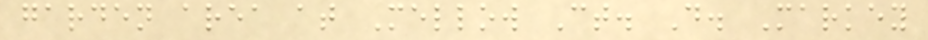garden area at Mellow Ct. D. Markey
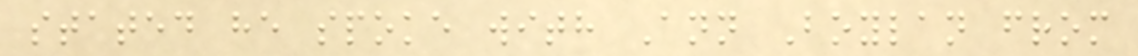stated he spoke with Ann Boylan from
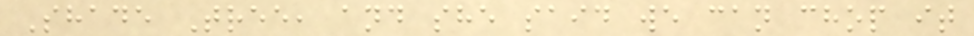Shade Tree, and she said we can chop it
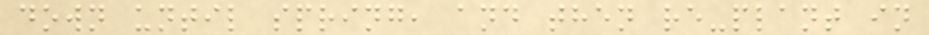down until spring, and then re-plant in
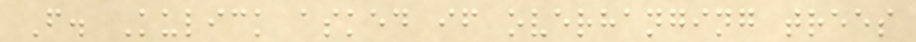F. Kulick asked if overhanging trees
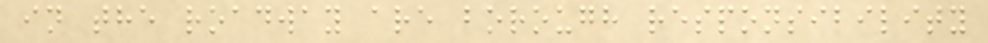in the roadway are borough responsibility
